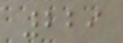229
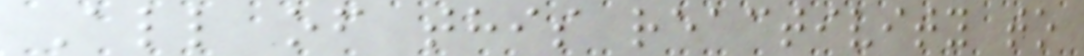All of this reactivity to
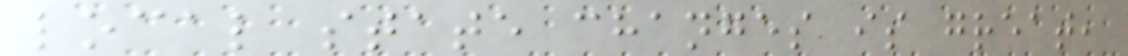local state changes is great,
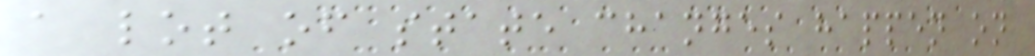a lot of state changes happen on
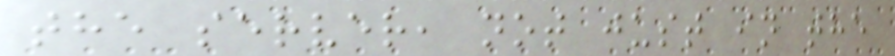the server, not just in the
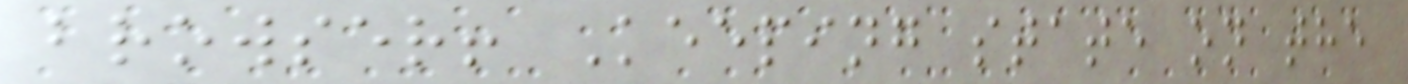browser! Keeping state on the
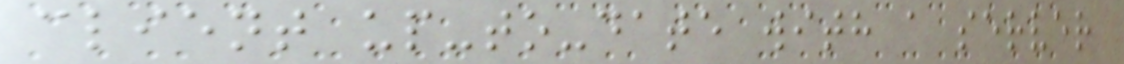client up-to-date with a server
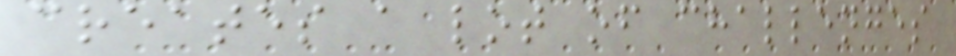creates a lot of challenges
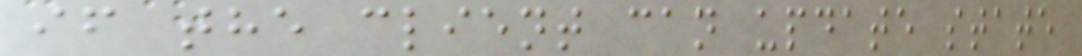if the client can update state
